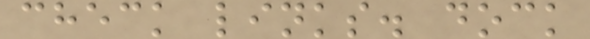check links. dock
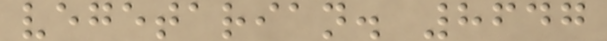vegetarian. 8647
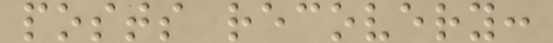posts recovery:
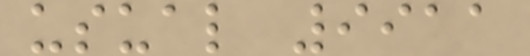usual 9911
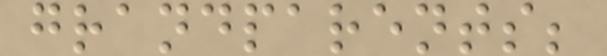grandparents;
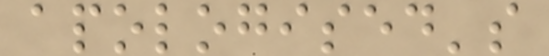apologised's
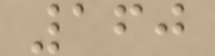160
